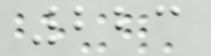223
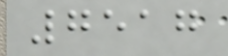7517
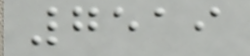7519
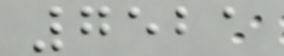7521
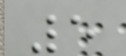5
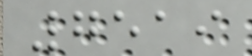7519
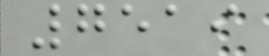7519
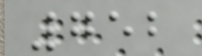752
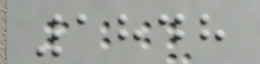1848
